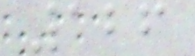126
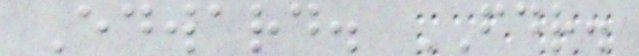Edward. FDR.
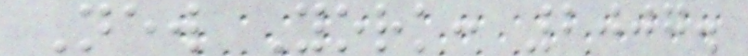New York: 2007.
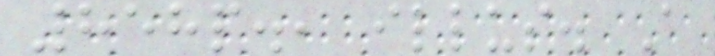858p., illus. A
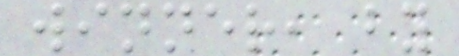winner, by
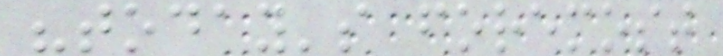"today's foremost
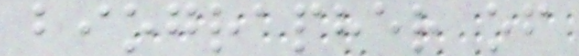biographer of
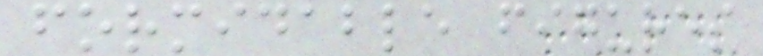formidable figures
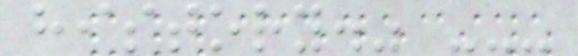history." ---
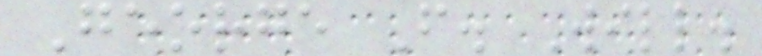George F. Will.
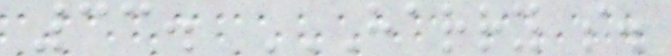33. HARRY S.
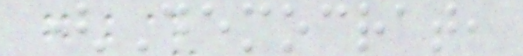(Democrat,
